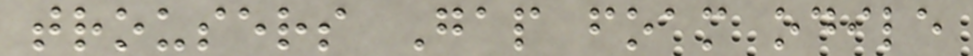trousers Gap foam odile
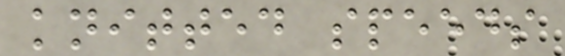knitted speeds
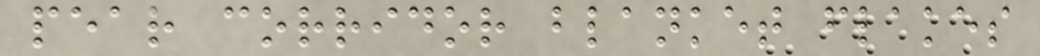pear corridor blanket flakes
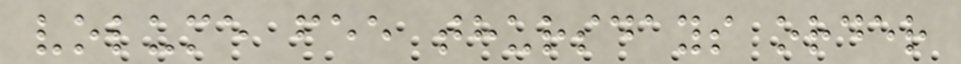volume fee thursdays order
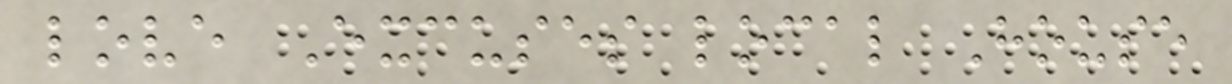love Excuses local House
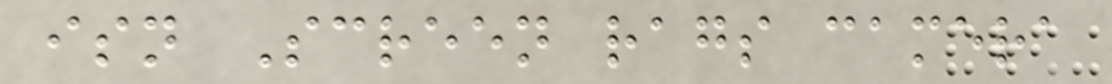isn Screen rags camera
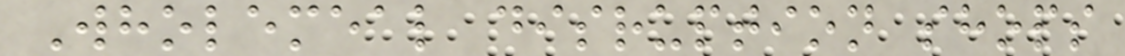Wholemeal disruption shops
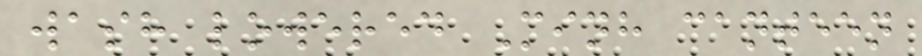wash lowered Minh canteen
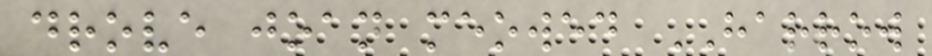drove joan meowed HARROW
